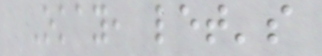Okay, let's
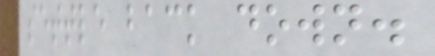settle back down.
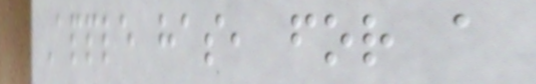Apple has, for a
